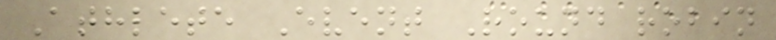Athlete Event Round robin
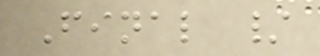Final /
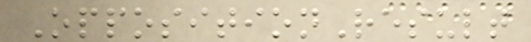OppositionResult
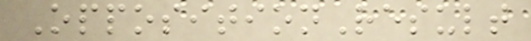OppositionResult
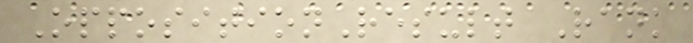OppositionResult Rank
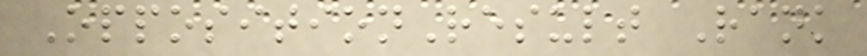OppositionResult Rank
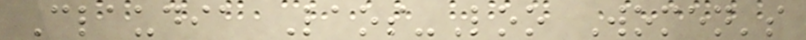Claudia Laos-Loo Women's
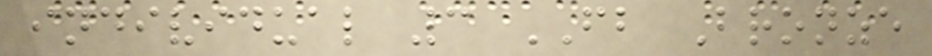individual 3 FB Bronze
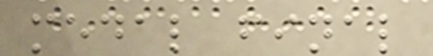medal final
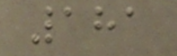181
